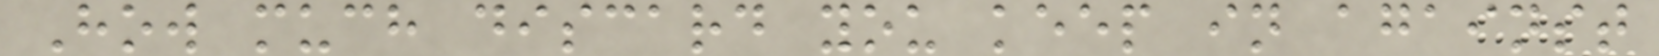How much discard you keep in against
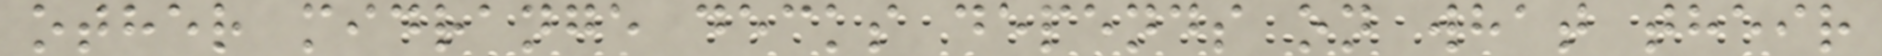other midrange decks depends on what their
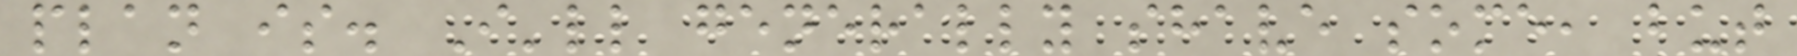plan is. I'll generally shave some, but
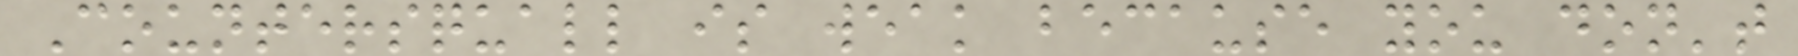Countersquall is weak because you don't
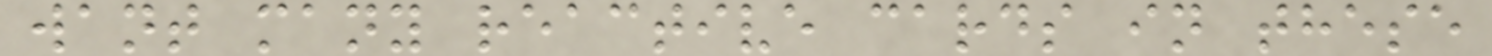want many reactive cards in these
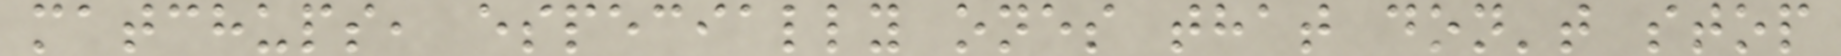matchups, especially ones that don't stop
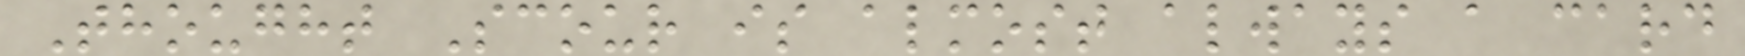Thought Scour is almost always a card
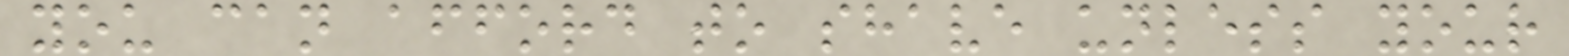you can afford to shave unless your
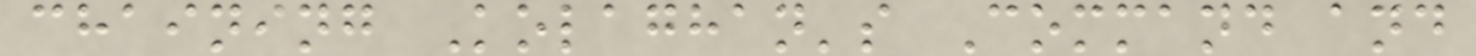chaining Kolaghan's Command and
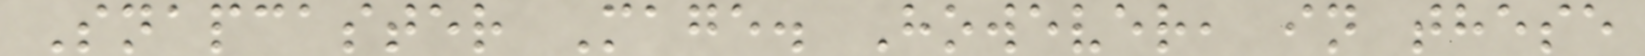Snapcaster Mage. However, in these
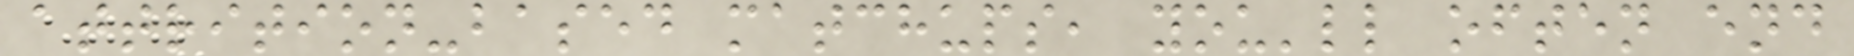attrition-based matchups, you'll often end
